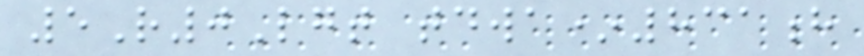5R0Lgt tdwa*831h
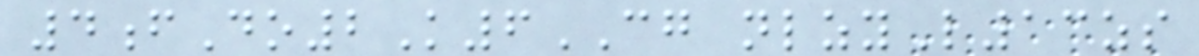4fDo2K6CG nlzyL13zs
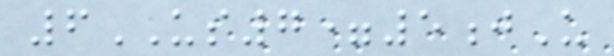6US7=5jU
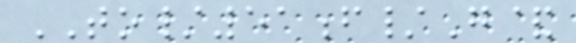TO/51f/G&
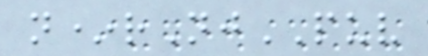n*rNjPUV
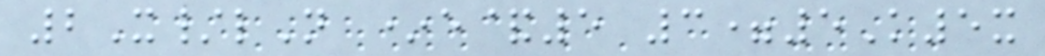2X/lN *e&5 3=5K5x
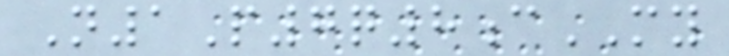N1P7q8cMY
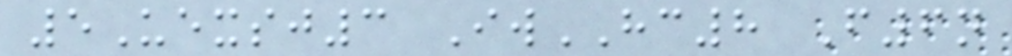5Uexsj3 IwHC8 F6n
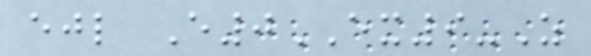ejl E0EX9-Z
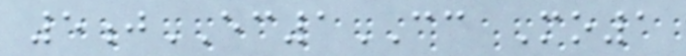5jEC1CC Mo1
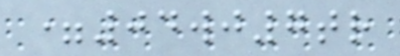=04wj7tr
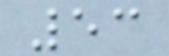53
